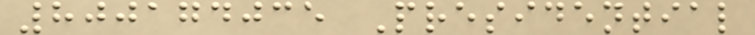800174035 Presidential
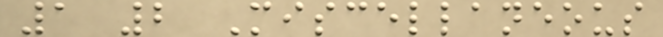1 2 Miscellaneous
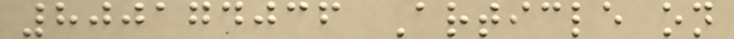800174036 Article on
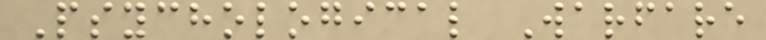Psychological Warfare
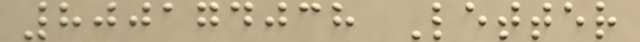800174038 Letter
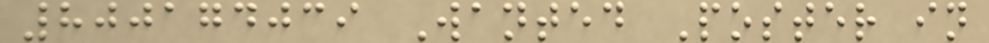800174039 Wanted Poster in
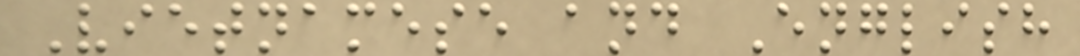Vietnamese and English
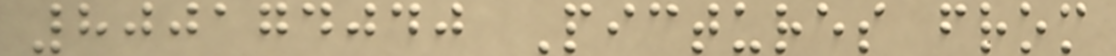800174040 Pictures from
